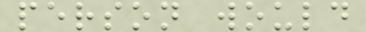person would
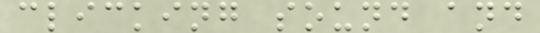clicking sound and
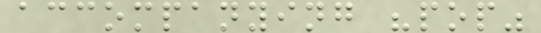accompanying "pop"
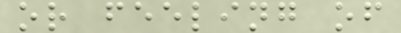or feeling of
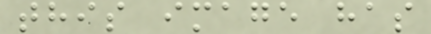this image has
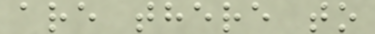are there to
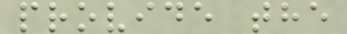provide the
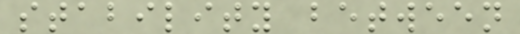stability between
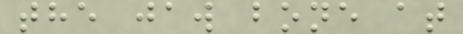the jaw bone at
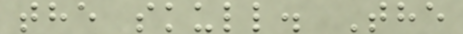the skull. The
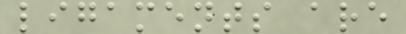ligaments are
